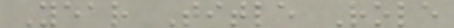Year Title Role
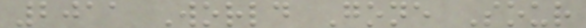2011 World Gone Sour
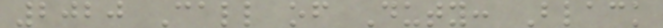2020 Call of Duty: Black
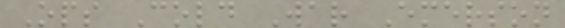Ops Cold War Emerson
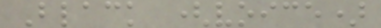Black (voice)
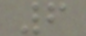6
